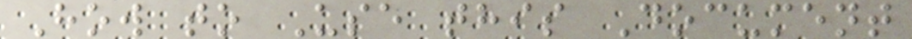How to Use this Document
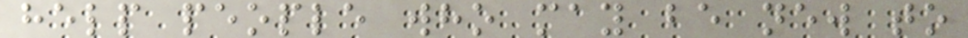help people who may be new to
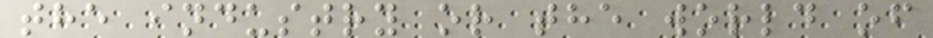the industry or the world of
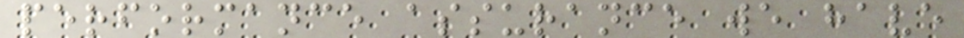performance assurance we have
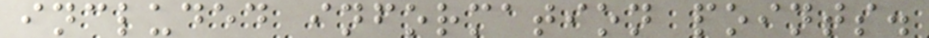included information points.
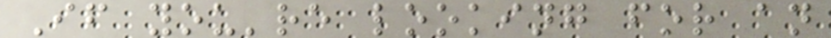If you're looking for an
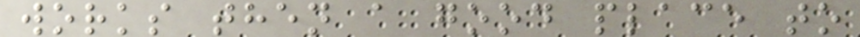works then a good place to
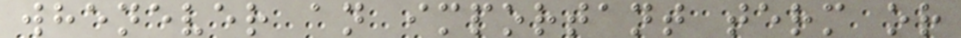whenever an important term or
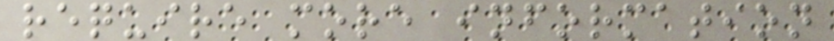require more information
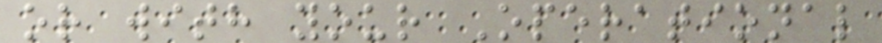or with your Operational
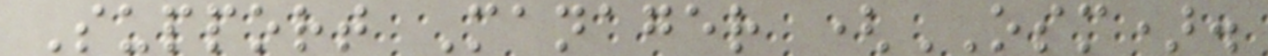Support Manager (OSM).
